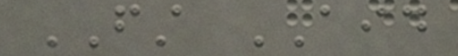FIRST AID
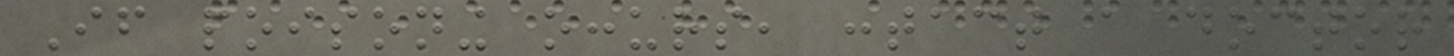If poisoning occurs, contact a doctor
